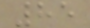85
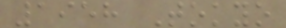1958 Tokyo
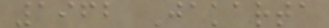1962 Jakarta
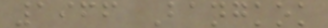1966 Bangkok
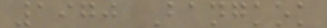1970 Bangkok
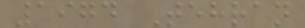1974 Tehran
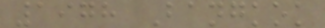1978 Bangkok
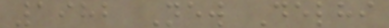1982 New Delhi
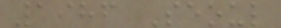1986 Seoul
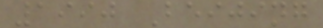1990 Beijing
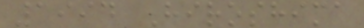1994 Hiroshima
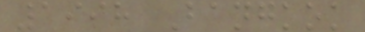1998 Bangkok
